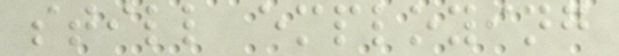still employing
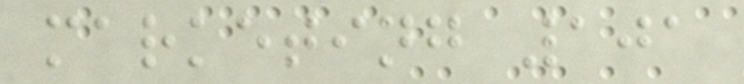marketing 101
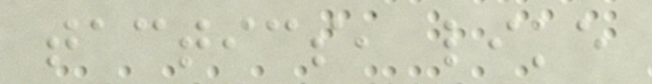tactics, like
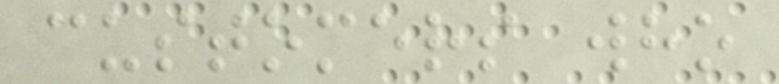customers who
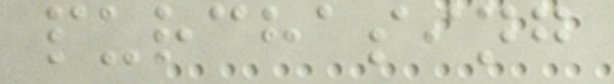purchasing
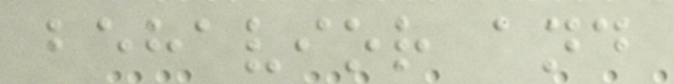behavior and
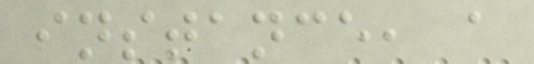instance, a
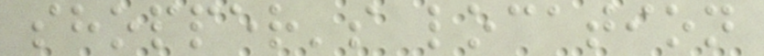shopper's location
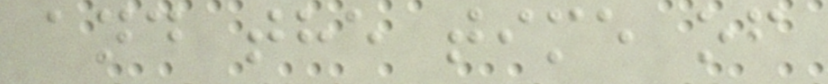and the time of
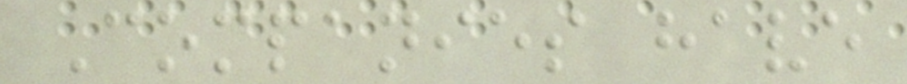Companies have
